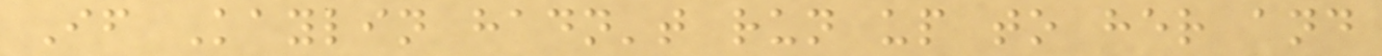If Kaylin hadn't run up to her and
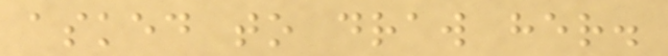asked to draw her.
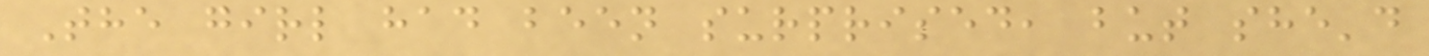The girl had been surprised, but she'd
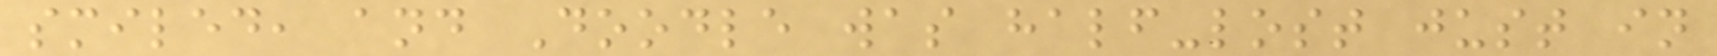smiled, and Doodle was half-lost just in
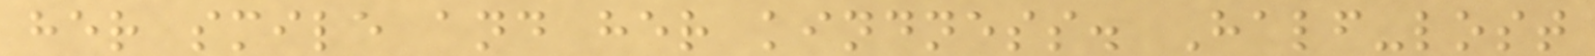her smile and her kindness. Half-lost
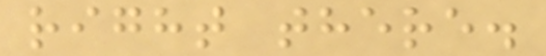right there.
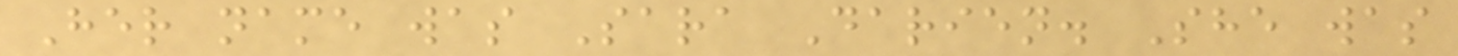Her name was Sara Darien. She was
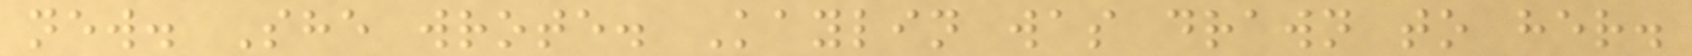new. She wrote. Kaylin was drawn to her.
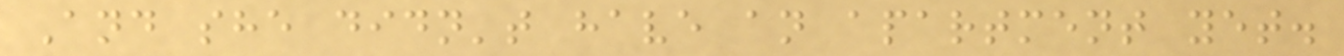And she didn't have an apartment yet.
